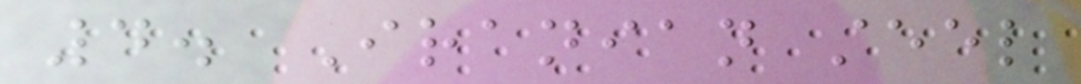4. Iranian steel
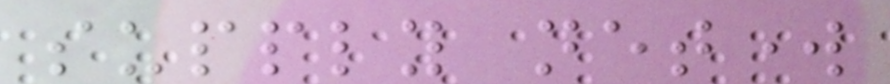supply network
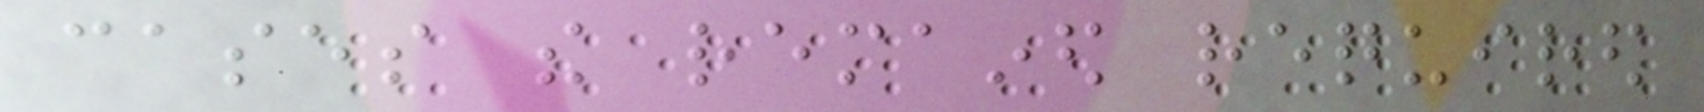cases the remained required
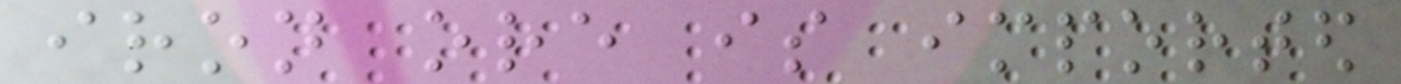iron ore is imported
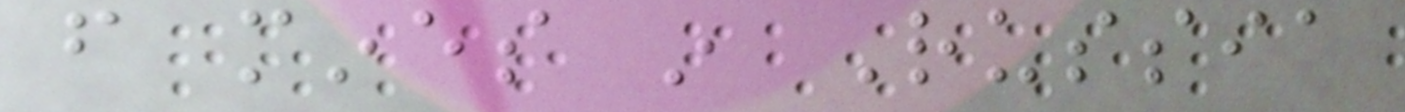from mines in Russia
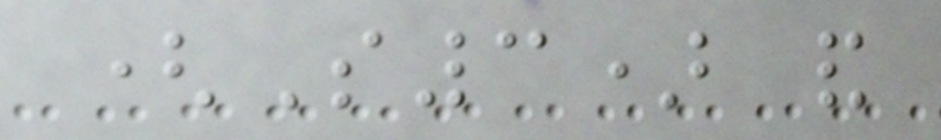(S3) and
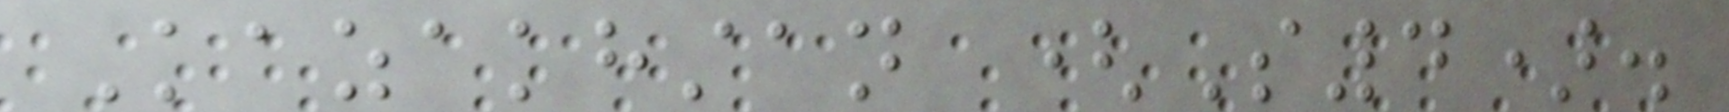Kazakhstan (S4).
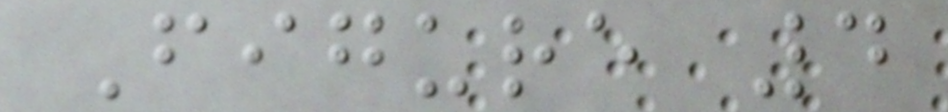Figure 4
